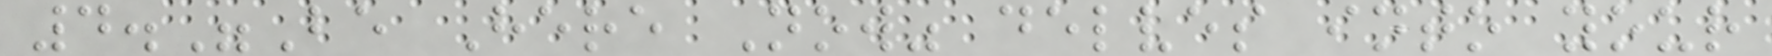4."Be Here Now" delves into your
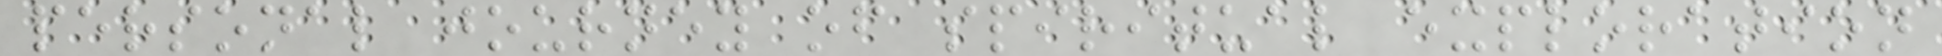personal journey of spiritual exploration
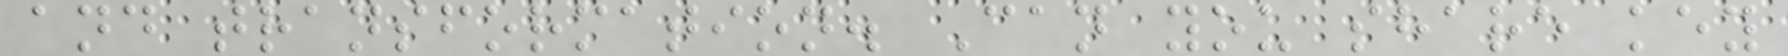and transformation. Can you share key
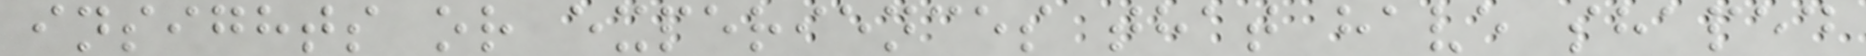insights or experiences that have shaped
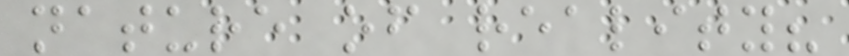nature of reality?
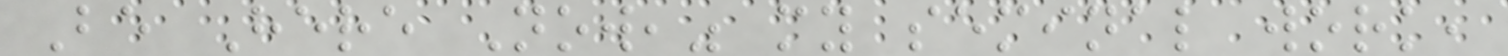Be Here Now," my seminal work,
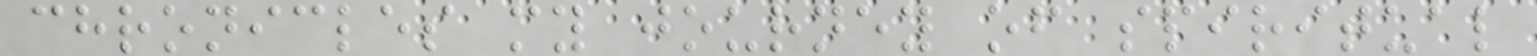chronicles my journey of spiritual
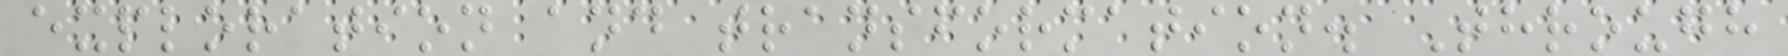exploration and transformation. Through
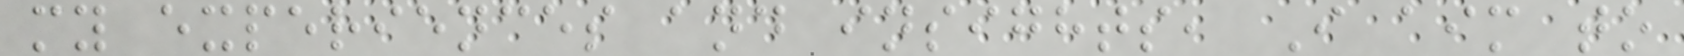my experiences and insights, I aim to
